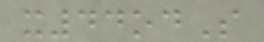x44odS
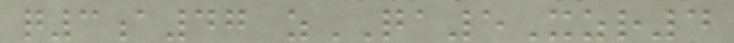q3a47 zQA5Xzr4
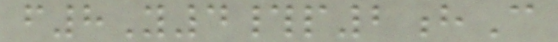f8Y4#p2hC
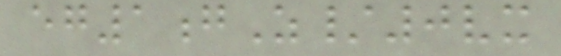eg1gZ/0vx
